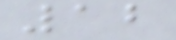12
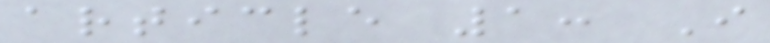article 1: I
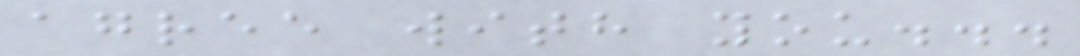agree with you...
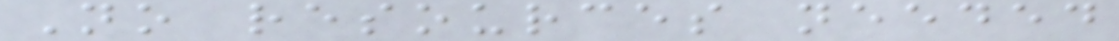No resources needed
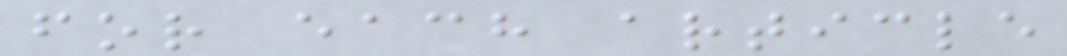for each article
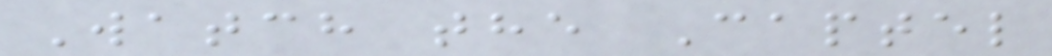Watch the Captel
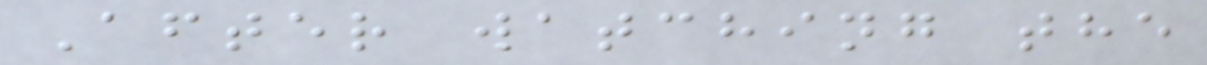After watching the
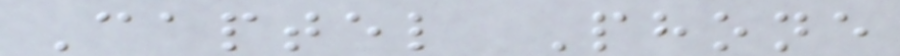Captel Phone
